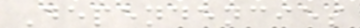Dependencies
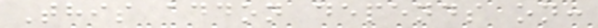This addon depends on:
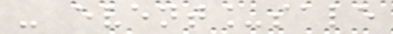- event_sale
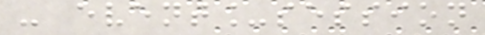- event_session
